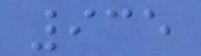935
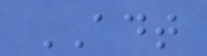ADT
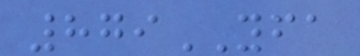879YFA
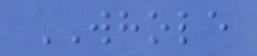WHOLE
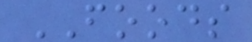FOODS
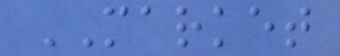MARKET
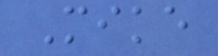Mike
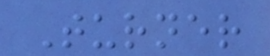Turner
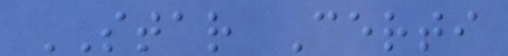STAR Certi
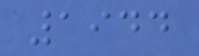1944
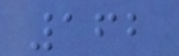162
